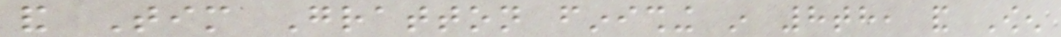and Tim Gratton finishing in 8th, and Owen
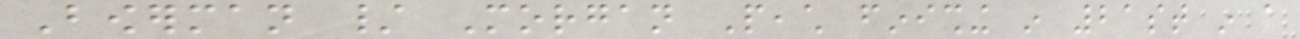Bowerman / Morgan Peach finishing in 21st in a
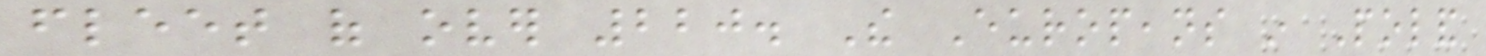fleet of over 220. The Europeans in Poland
